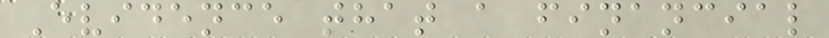Evidence that a financial
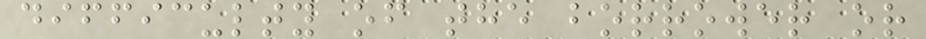difficulty of the borrower or
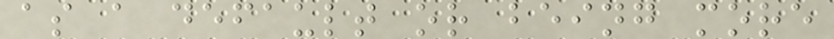as a default or being more
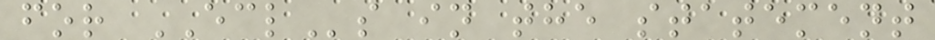for ECLs in the statement
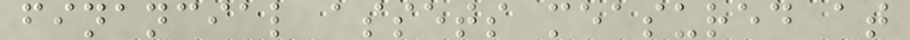financial assets measured at
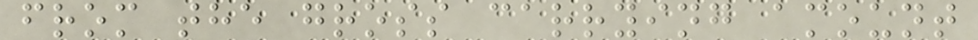from the gross carrying amount
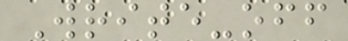Write-off
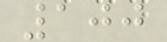100
